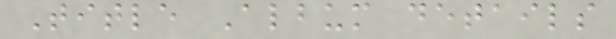Title Album details
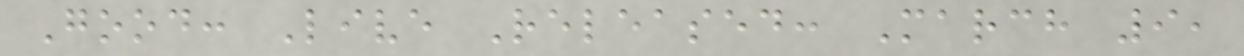Good: Live Released: March 9,
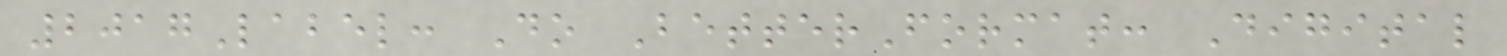2017Label: Do BetterFormat: Digital
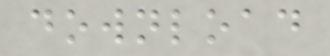download
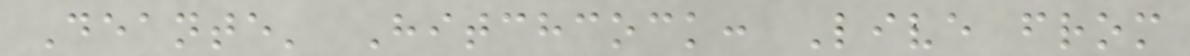Deante' Hitchcock: Live from
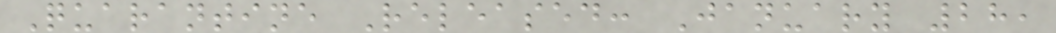Quarantine Released: January 28,
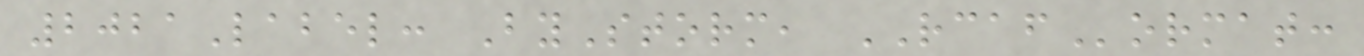2021Label: ByStorm, RCAFormat:
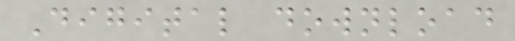Digital download
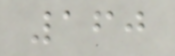160
